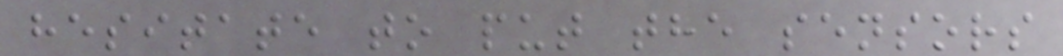hesitate to put the sensors
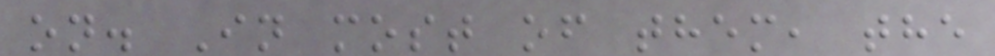on. In most of them, the
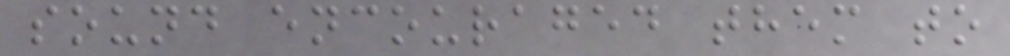sound encouraged them to
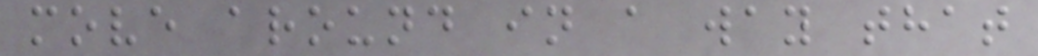move around in a way that
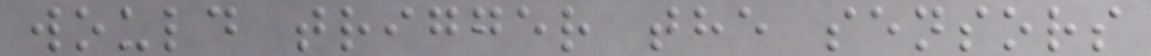would trigger the sensors
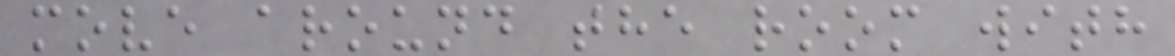move around the room with
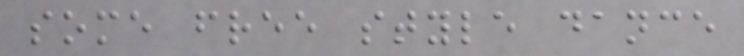some free style dance
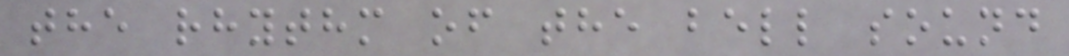the rhythm of the bell sound
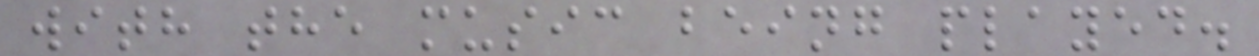with the music being played.
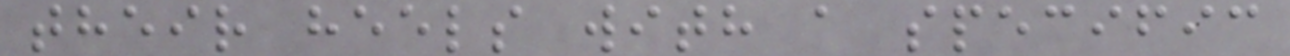their heels with a specific
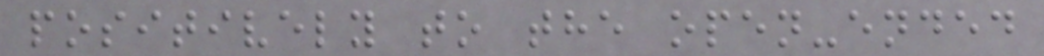positively to the open-ended
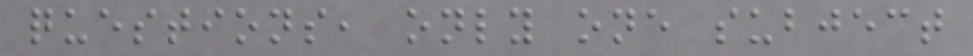questions, only one subject
